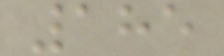185
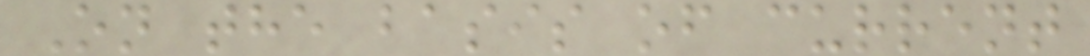On the basis of current
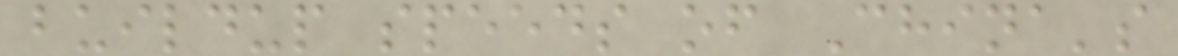buildup speeds of China's
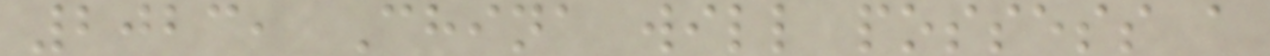2023, China will possess a
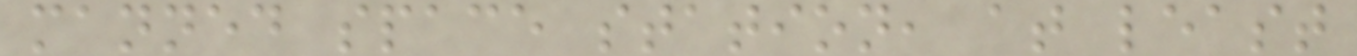manned space station, at least
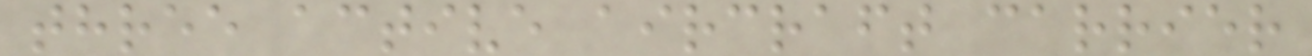three active aircraft carrier
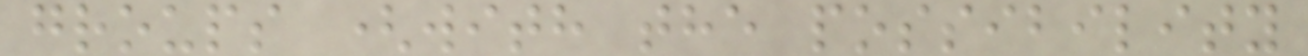groups (with the possibility
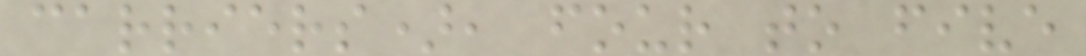carriers), four to five
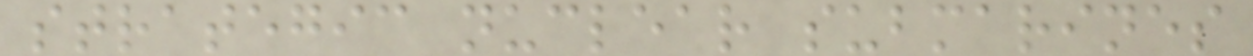strategic nuclear submarines
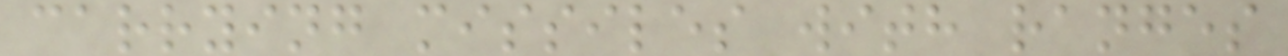carrying missiles with ranges
